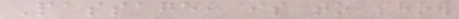Passage, is to show
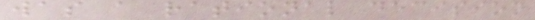was a rational decision
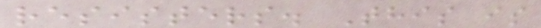resisters. This is
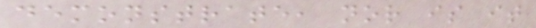demonstrate, nor is it
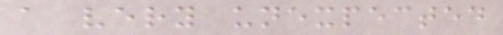a very unexpected
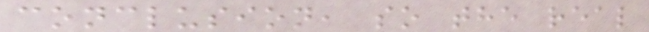conclusion, so the real
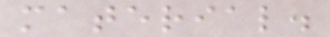material.
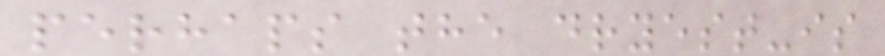perhaps the dryest-is
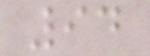94
